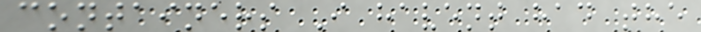containers I havent had the
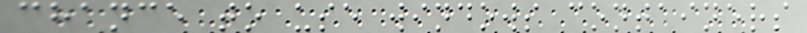chance to use windows containers
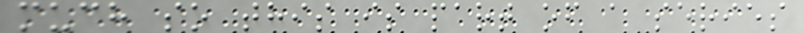much so this is part of a series
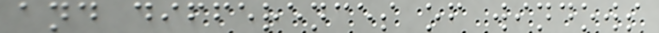and differences of windows
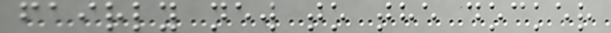fairly new to the docker
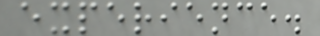experience.
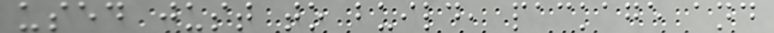used just to build, package and
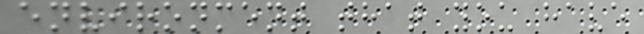environment that you have
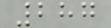287
